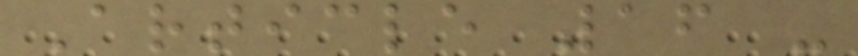Article 16 -
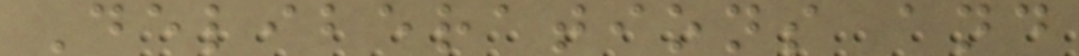Deliberations and
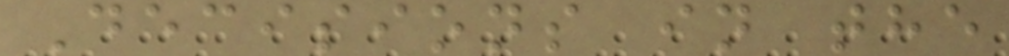Decisions in the
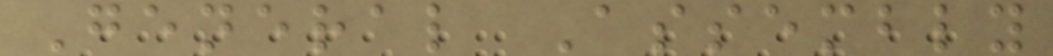General Assembly
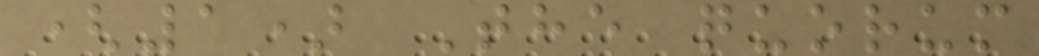(1) The quorum
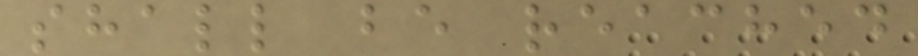shall be reached
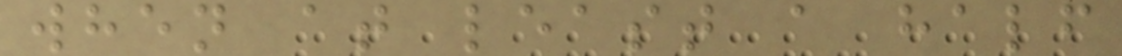when at least a half
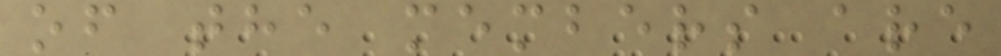of the members are
